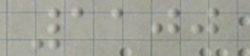1100
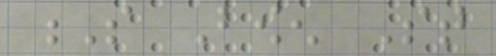S Bowen St
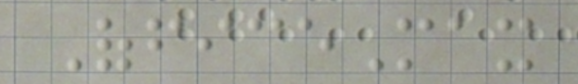OfficeMax
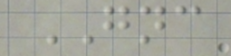GNC
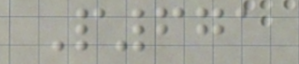P671
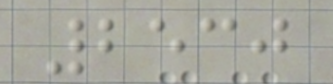2530
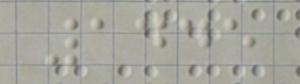1445
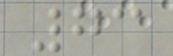73
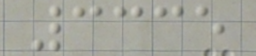3335
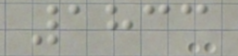1833
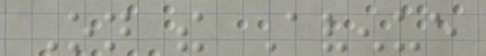On the Avenue
